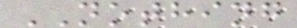NOTHING
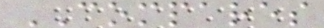COMPARES
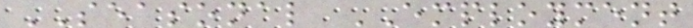SEASONAL EMPLOYMENT
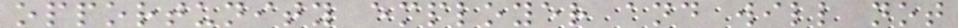opportunity employer and will not
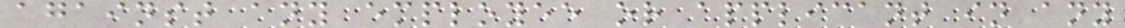against any employee or applicant in any
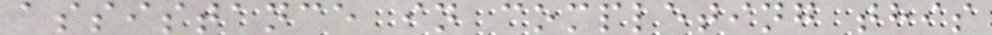assistance in completing this
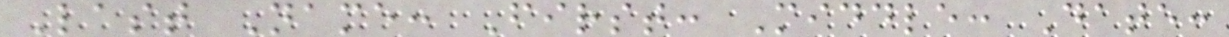Last Name: First: Middle: Date:
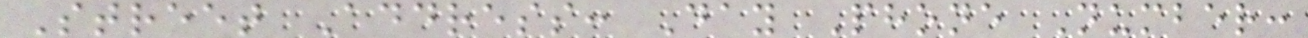Street Address: Day Phone Number:
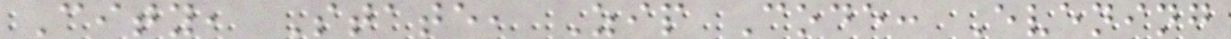City, State, Zip Code: Evening
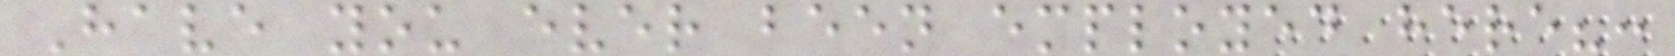Have you ever been employed here?:
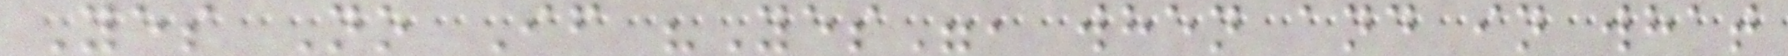Yes No If "Yes", when and in what
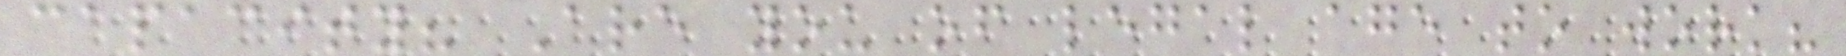capacity? Are you of legal age to work?
